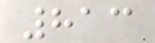813
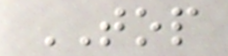TOP
